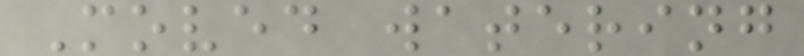Moved watering
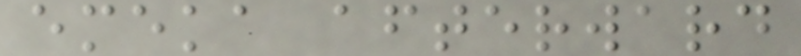emeka afterward
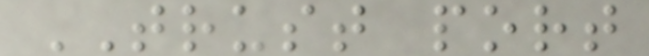TRUST port
